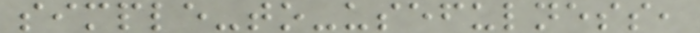simple-to-usefulness,
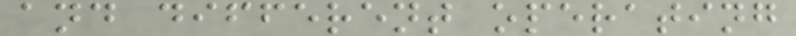and different operating
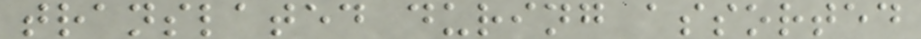translated during assorted
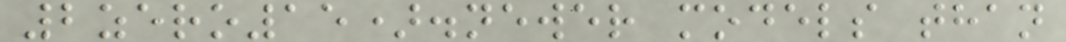2zero15).newer models than
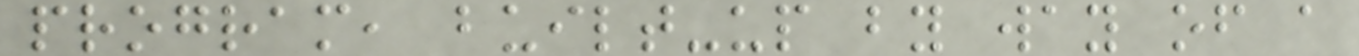program, built-up by way of a
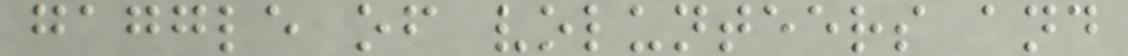gaggle of volunteers and
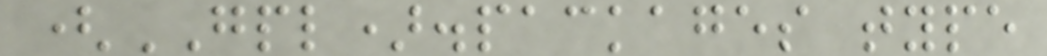(GPL).packages type
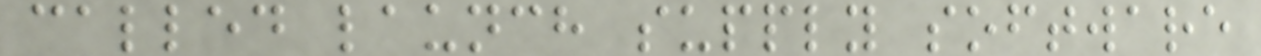called launch supply software
